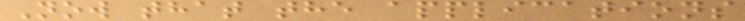Now that the applications
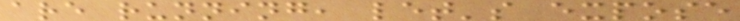are running, let's expose
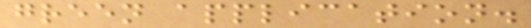green application.
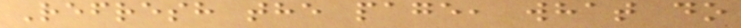Refresh the page, what do
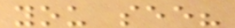you see?
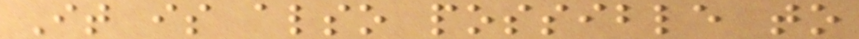It is also possible to
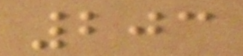203
